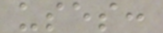uses:
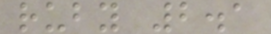ruby 2.1
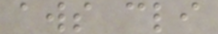aws cli
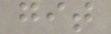git
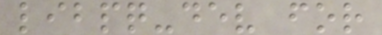libpq-dev for
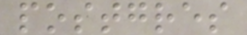postgres
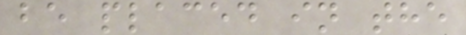be placed in the
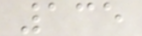135
